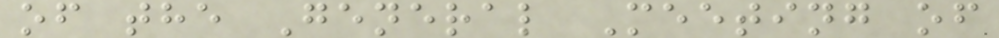of the General Meeting of
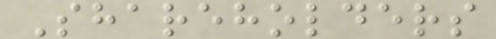Shareholders
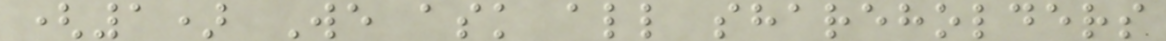(1) We ask all shareholders
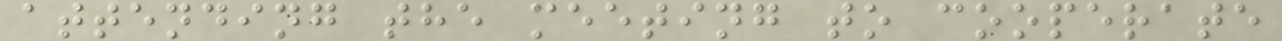attending the meeting to cooperate
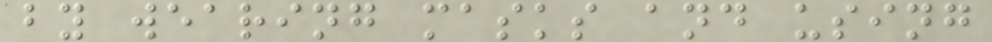by wearing masks and using
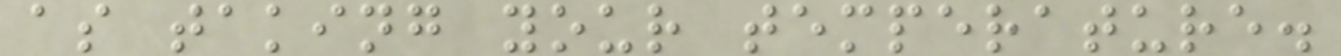as taking your temperature.
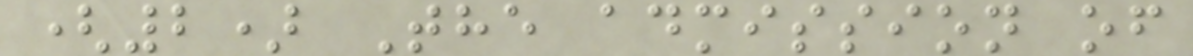(2) The admission of
